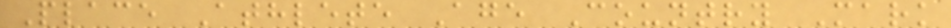Place Athlete Age Country Mark
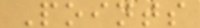Points
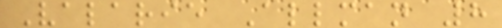Valarie Allman 8
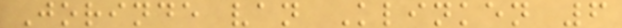Jorinde van Klinken 6
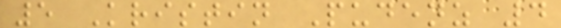5 Kristin Pudenz 4
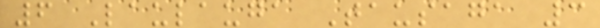6 Laulauga Tausaga 3
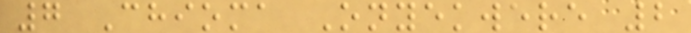7 Chioma Onyekwere 2
